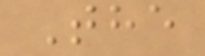The
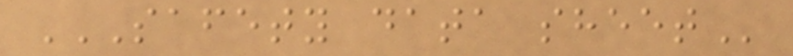SAFETY DATA SHEET
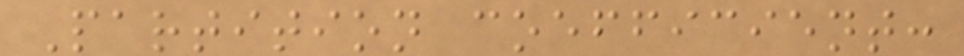Partition coefficient:
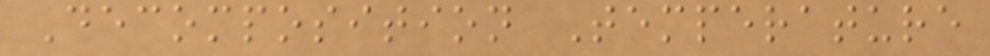Decomposition Temperature
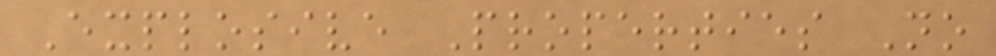Explosive Properties No
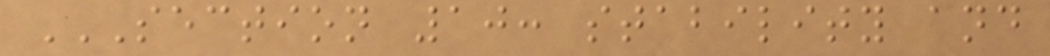SECTION 10: STABILITY AND
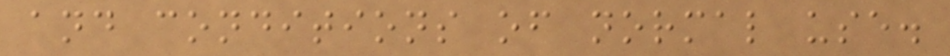and conditions of normal use.
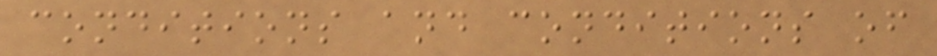conditions and conditions of
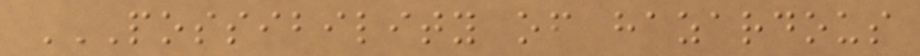POSSIBILITY OF HAZARDOUS
